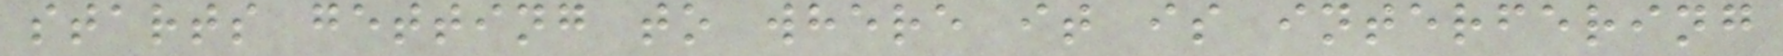starts getting to where it is interfering
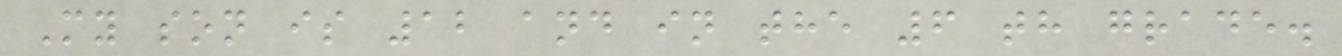My son is 12 and in the 6 th grade.
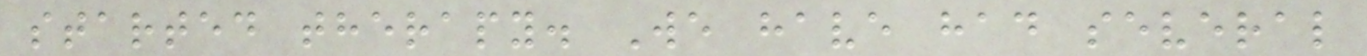started therapy. We have had several
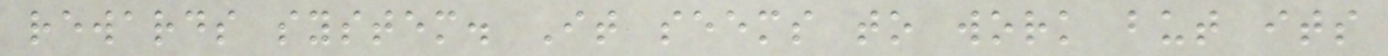rewards system. It seems to work but its
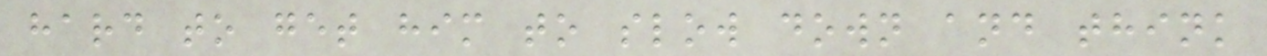hard to get him to slow down and think
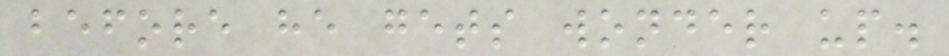before he gets wonder up.
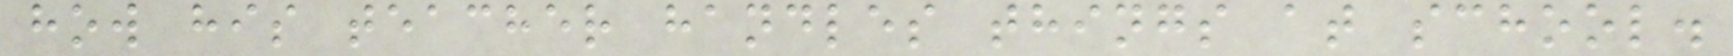how his teacher handles things at school.
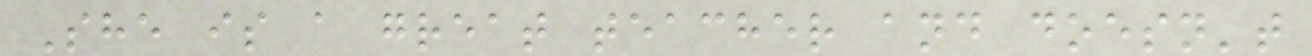She is a great teacher and doesn't
